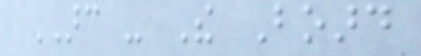ARC - The Board
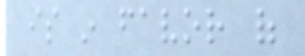is in favor of
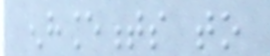enhancements to
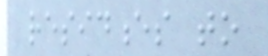residences to
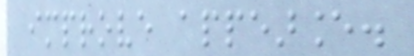improve appearance.
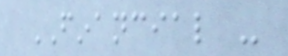FINANCIAL -
